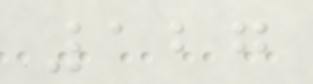127
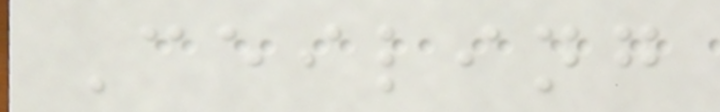Ceiling
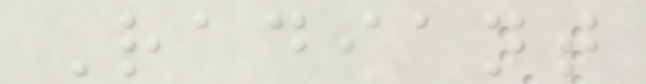Radiant
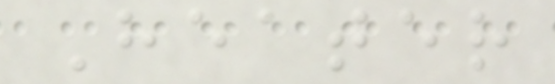Heater
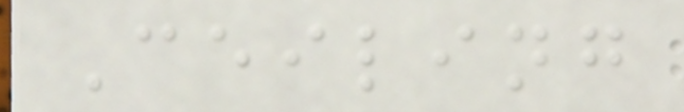Ceiling
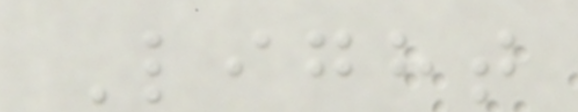Light
